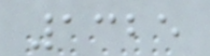1325
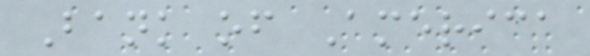Bank of America
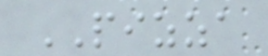PIZZA
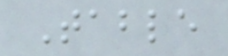Table
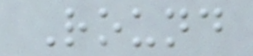Round
